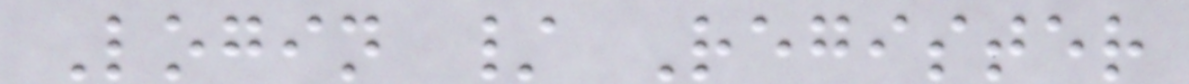Login / Register
